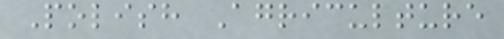Polish Agriculture
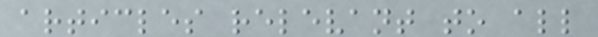articles relevant to all
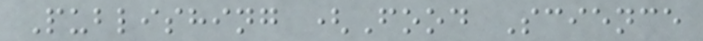Publishing (Food Science
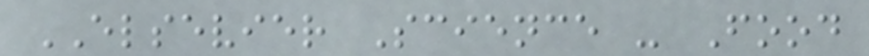ELSEVIER Science - Food
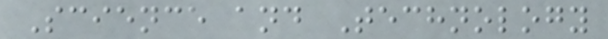Science and Technology
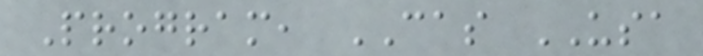Program, CAS USA
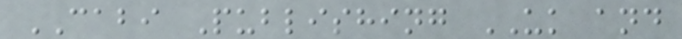CABI Publishing UK and
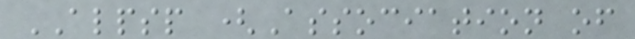ALPSP (Association of
